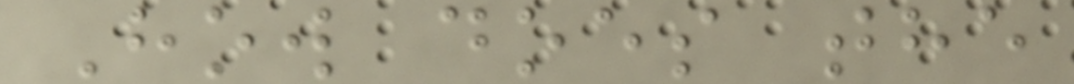How does the
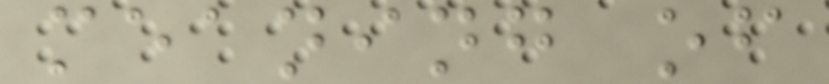meaning of
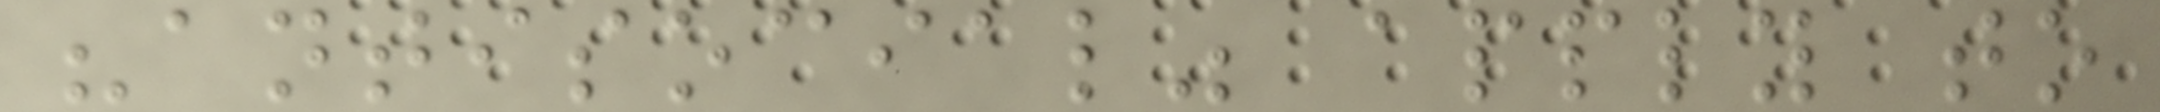"antisocial" apply to
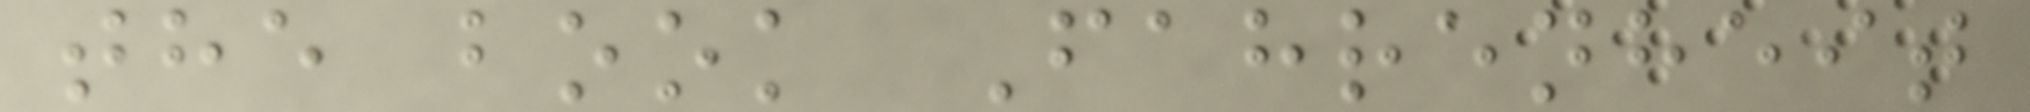the book Fahrenheit
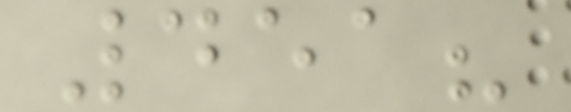451?
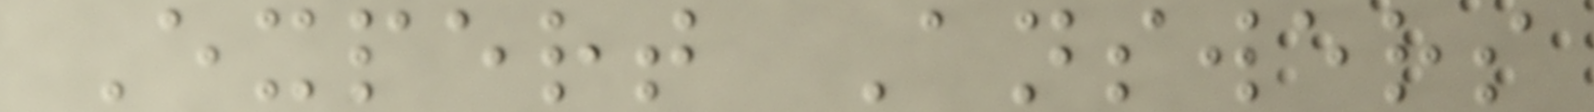Expert Answers
